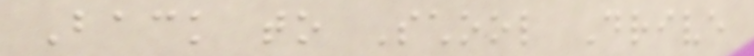Back to School Drive
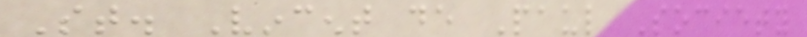St. Vincent de Paul Society
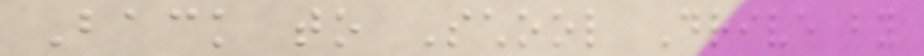Back to School Drive by
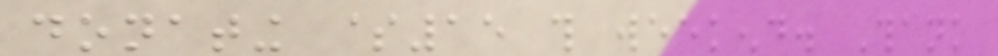donating $15 this weekend. Thank
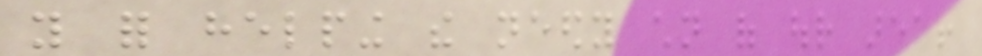you for helping the needy children of our area!
